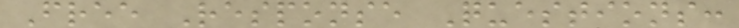Free Response Questions:
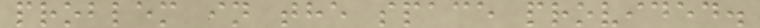problem in the space provided.
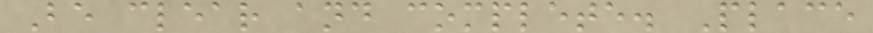Be clear and complete. Place
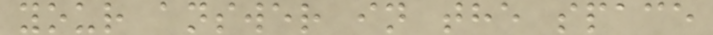your answer in the space
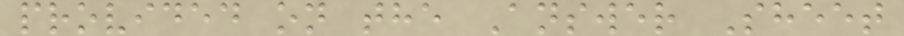provided on the Answer Sheet
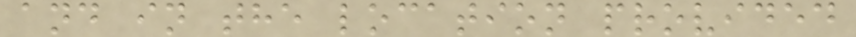and in the location provided
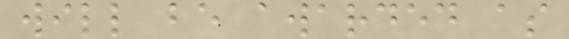will be awarded as
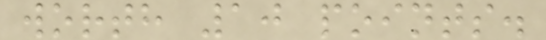worth 10 points.
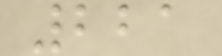221
